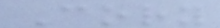Cory
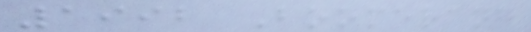1992 Boomerang
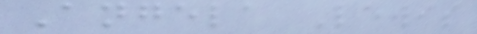Angela Lewis
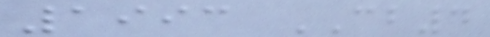1993 CB4
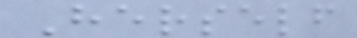Herself
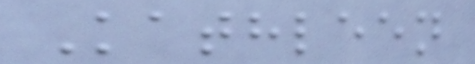Kathleen
